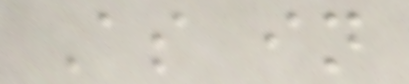As in
